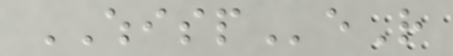WHISPeR
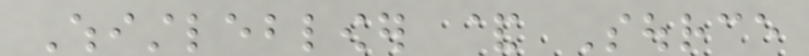Whistleblower & Source
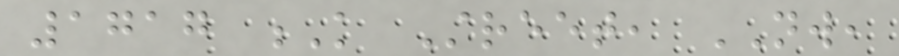1717 K Street, NW,
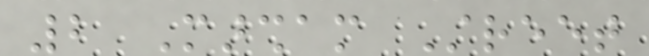2 Marsham Street
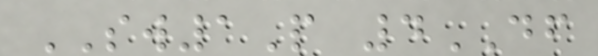SW1P 4DF
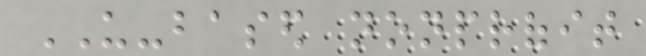US-based nonprofit
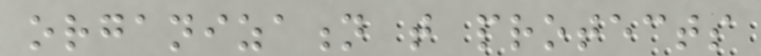organization that protects
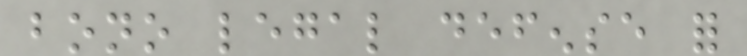bono legal defense for
